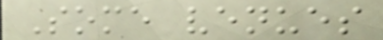Some venues
